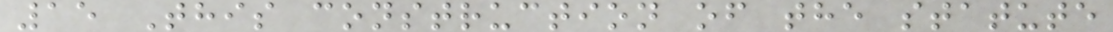15 This construction of the statute
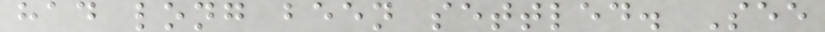had long been settled. See
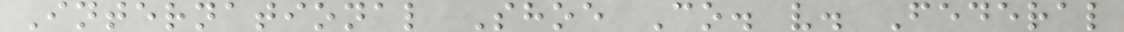International Shoe Co. v. Federal
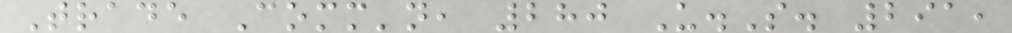Trade Comm'n, 280 U.S. 291,
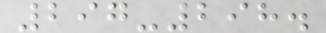297-298.
